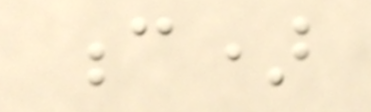c)
